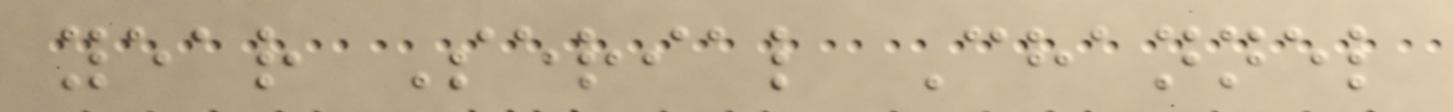year Serial Channel
